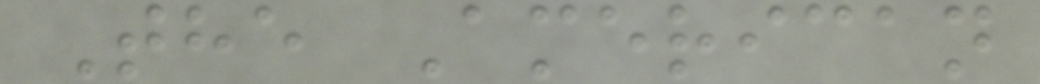The American
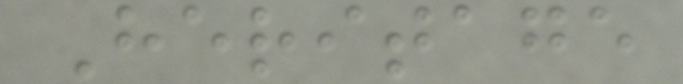Heritage
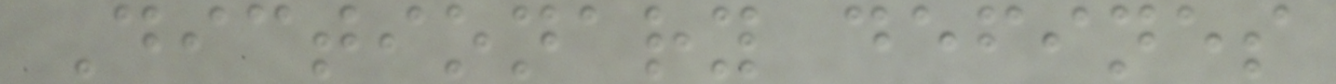Dictionary defines
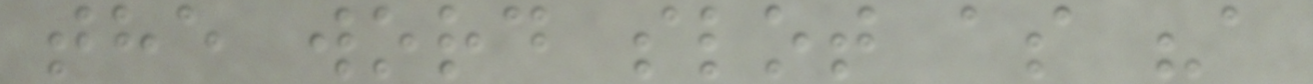the word slot as "a
